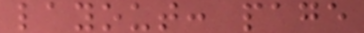layout: page
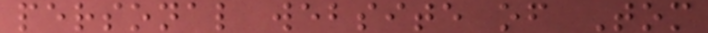personal website of Tom
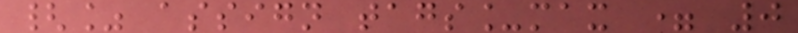{% assign tags_max = 0
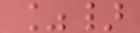%}
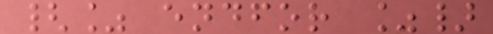{% endfor %}
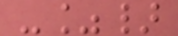-%}
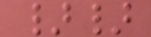}}
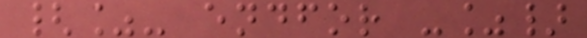{%- endfor -%}
